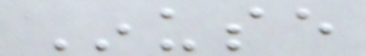Inuse
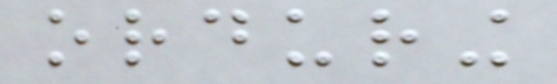orduring
